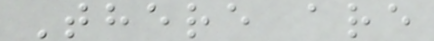There are
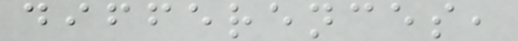differences,
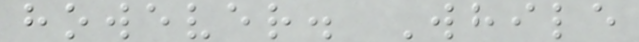however. While
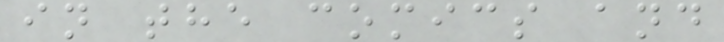in the comics and
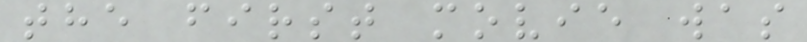the first movie was
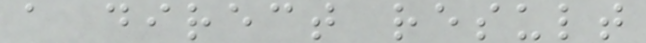a direct result
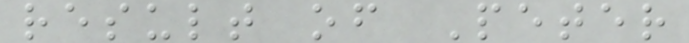result of Peter
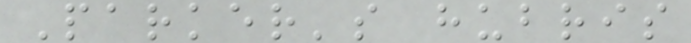Parker's hubris
